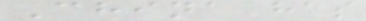China has
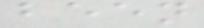been
